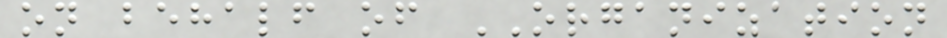on behalf of ORGANIZATION
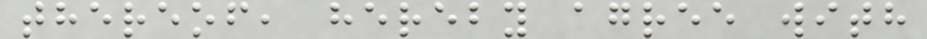thereof, hereby agree with
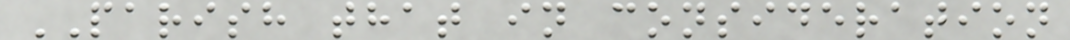PARISH that in consideration
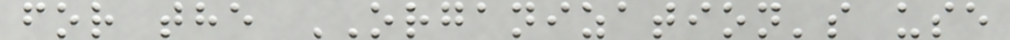for the ORGANIZATION's use
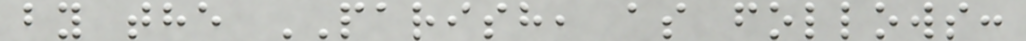by the PARISH, as follows:
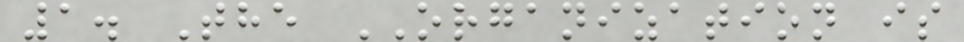1. The ORGANIZATION is
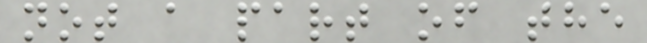not a part of the
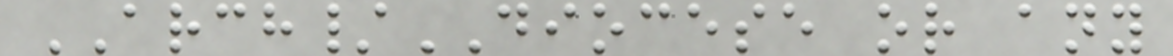ARCH/DIOCESE or any
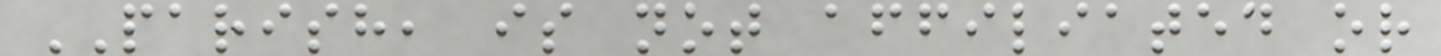PARISH, is not affiliated or
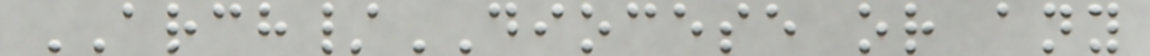ARCH/DIOCESE or any
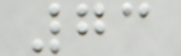73
